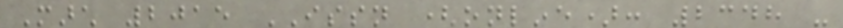March 2015 ISSN (online): 2348 -
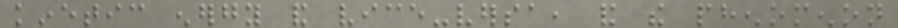kinetic energy and vice-versa, and the phenomenon
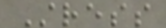Stress
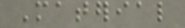Material
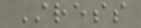Stress
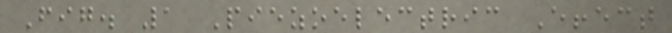Fig. 1 Piezoelectric Effect
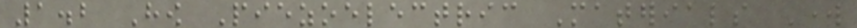1.2 How Piezoelectric Materials Work
